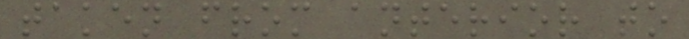taken from anterior to
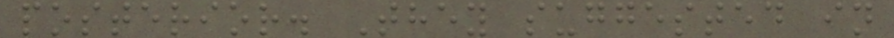posterior. They suggested in
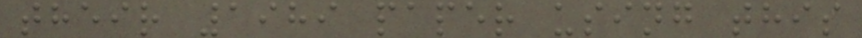their 1989 paper using this
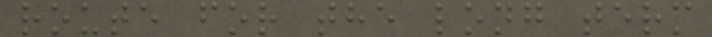route for the long term
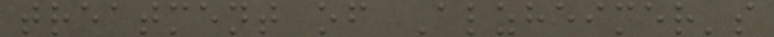treatment of Alzheimer's
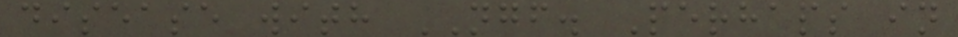disease with NGF. Perhaps in
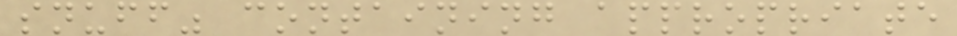snuff" containing appropriate
